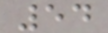54
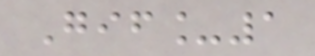Gif_1
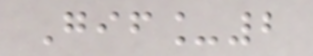Gif_2
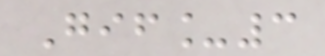Gif_3
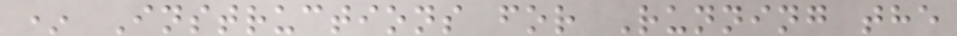* Instructions for Running the
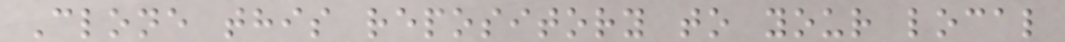Clone this repository to your local
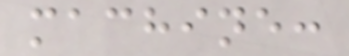machine:
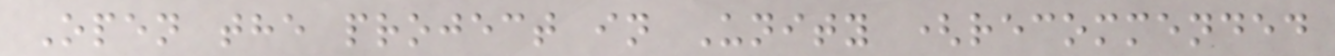Open the project in Unity (recommended
